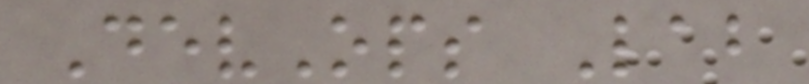DevOps Lab
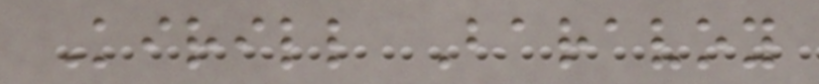Kirill Baravoy
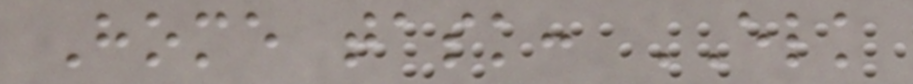Home task: ELK
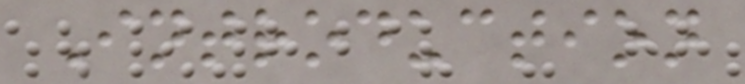Introduction
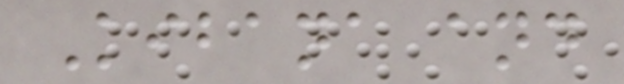Kibana and
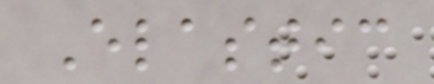Elastic
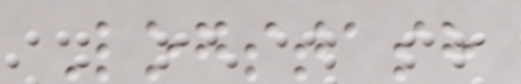Logstash
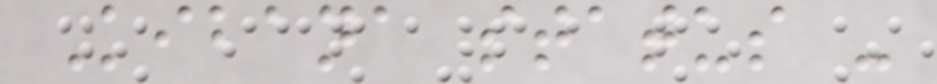Kibana status -
